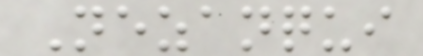Nezanqui
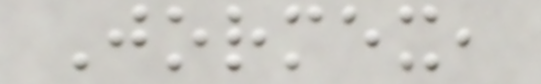Jormex,
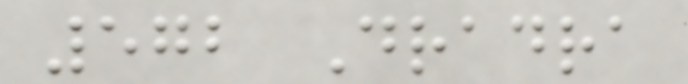572 Dradra
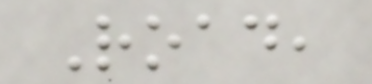Road,
